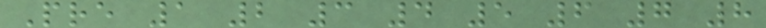Pre 1 2 3 4 5 6 7 8
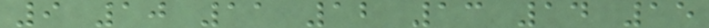9 10 11 12 13 14 15
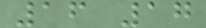16 17
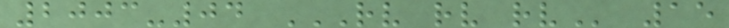2003-04 RV RV RV 15
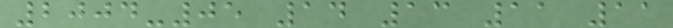2004-05 14 13 11 11
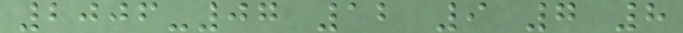2006-07 12 9 7 8
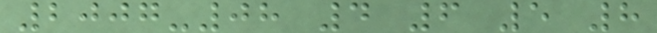2007-08 4 6 5 8
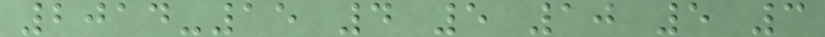2014-15 4 5 10 5 3
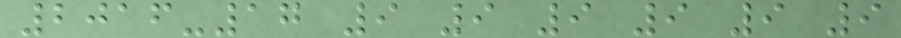2016-17 9 9 9 9 9 9
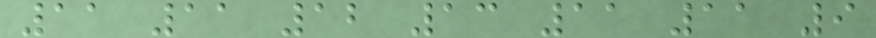11 11 12 13 11 11 9
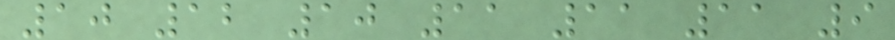10 12 10 11 11 11 9
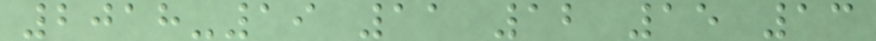2018-19 11 12 15 13
